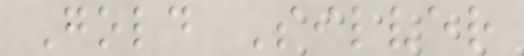Gold Silver
